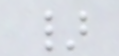}
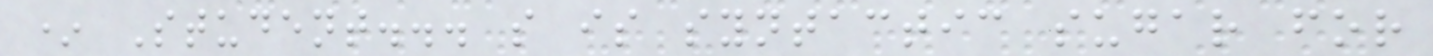* Student... s is syntactic sugar for
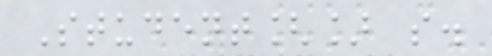Student[] s.
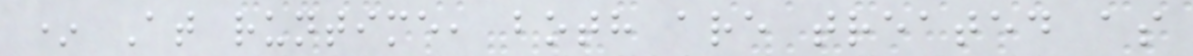* At runtime, both are treated as
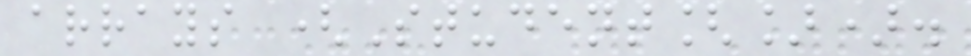arrays (Student[]).
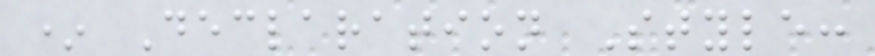* Declaration Style:
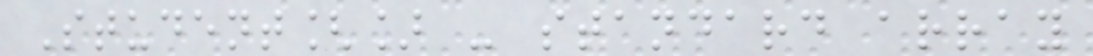Student[] - standard array
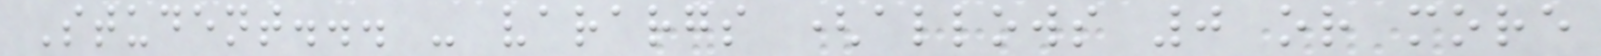Student... - varargs (allows 0 or more
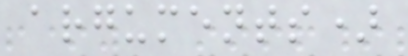arguments)
